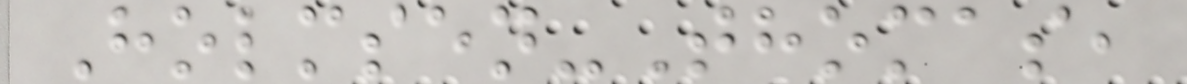Holmsen-Thomas,
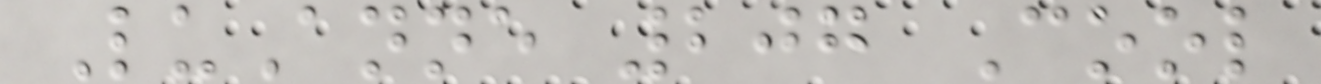LuAnne 207 Cool
